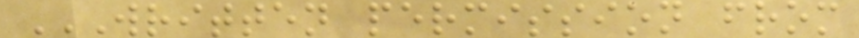WRITTEN PERMISSION FROM
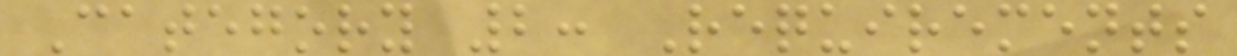Category 2: Requirements
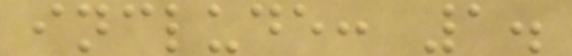include: 1.
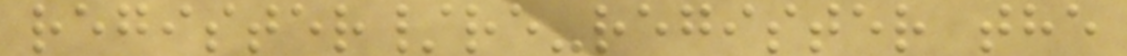register/re-register the
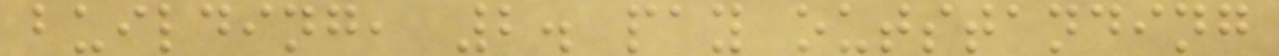building, 2. pay outstanding
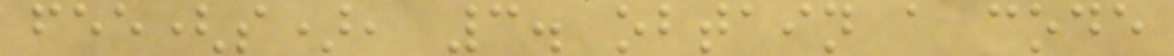fee(s), 3. obtain a code
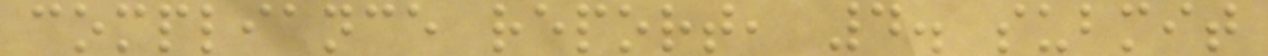compliance report, 4. submit
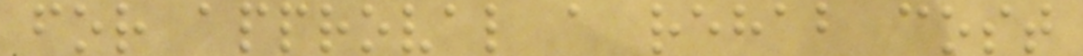for approval a rehab cost
